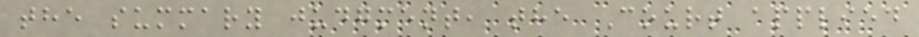the summary judgment, the Court applied
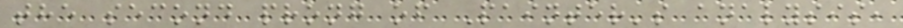the second prong of Painter's analysis,
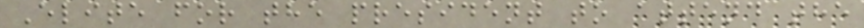Elite for the president to attend the
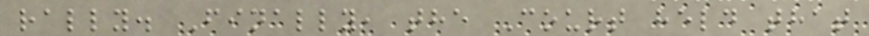rally. Finally, the Court held that
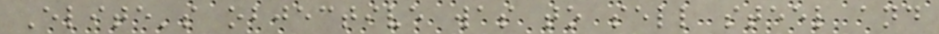Elite's objective was to sell steel and
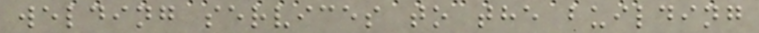welding services to the building
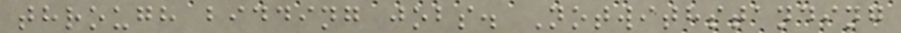through bidding jobs. Notwithstanding
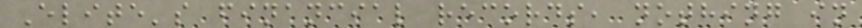Elite's financial records, nothing in
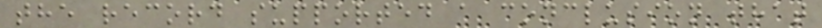the record supported a conclusion that
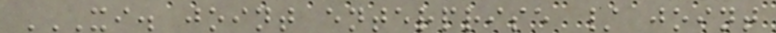XI. JOINT ENTERPRISE / JOINT
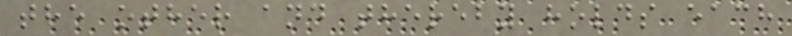the other and thereby holds each
